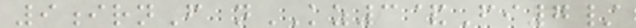9irnF nKZ3&Fi7/
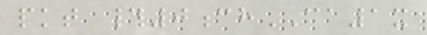pkt #0chCA1x
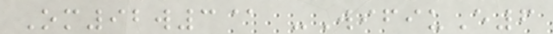Om92w3@ -WifiuE6
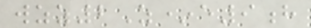wzz2Z*e9h
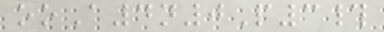ooA4n0P3#
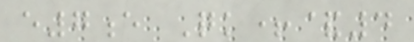e7e Qk+&4
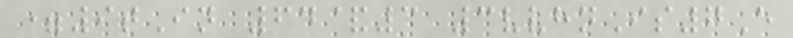=9tIn 64&3 3vvhnIs7E
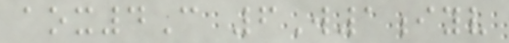aox4C 6W1iyv
